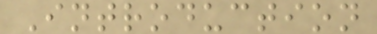Introduction
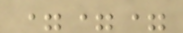===
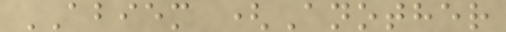ABIEM (Another
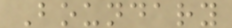Boundary
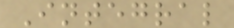Integral
